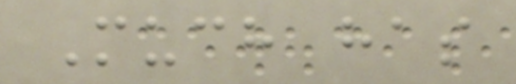Much has
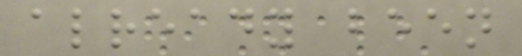already been
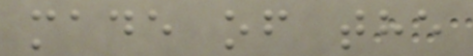made of the
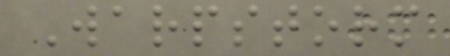Warpstorm
